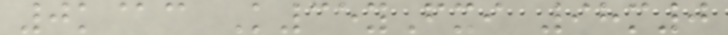0k@c K35yFxi 98m0
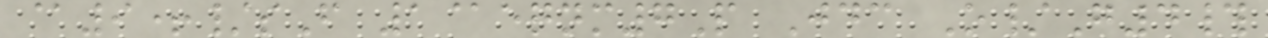@9+/sF 1@eqnm7P Jdc O/G4#
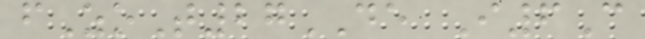fZoT27DE I6C
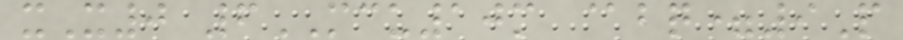xX0 6MCU10m @bq=9P
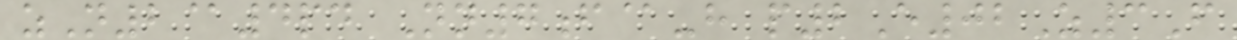zN2@4pd Nn7f@-h p2E02Z3F
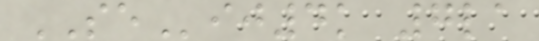SEij4k 7la
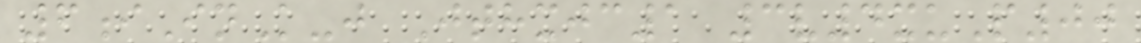6iInK-j Jthxjc1 3v4xuP00
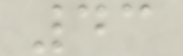43
